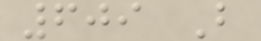609 B
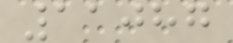11087
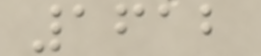1612
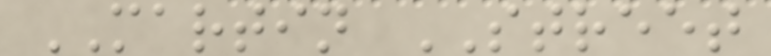MARTIN STREET
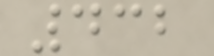432
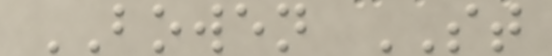BOWEN ST
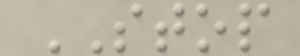STOP
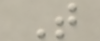T
